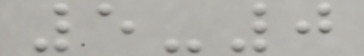5-0
